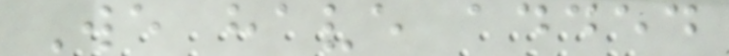We have added
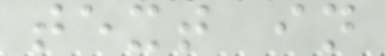text in
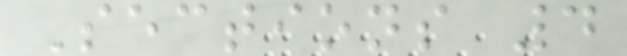Sections 4
